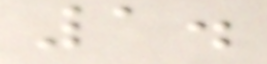1.
